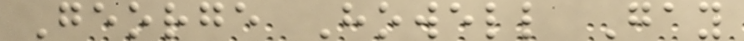George Howell Gay
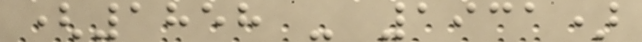(1858 - 1931)
